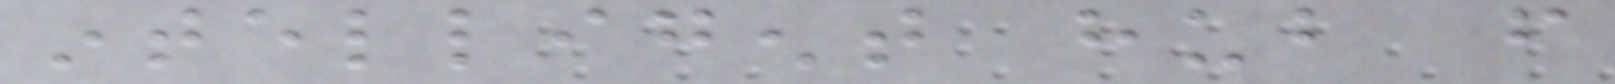intelligent hub from
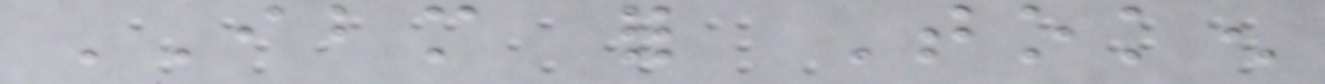IBM for Token
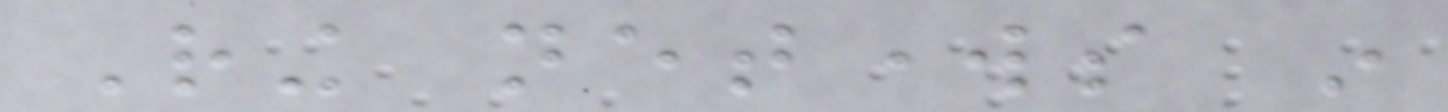Ring networks in
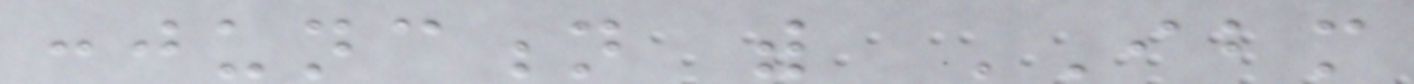conjunction with IBM
